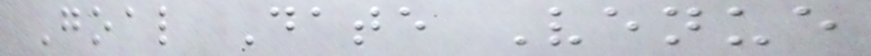Goal Date Venue
